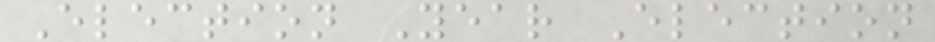Election Year Election
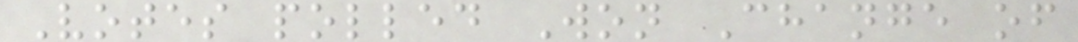Votes polled Won Change of
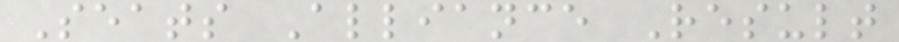Seats Alliance Result
